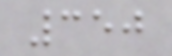350
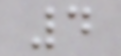4
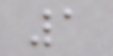1
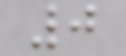0
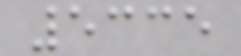5335
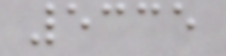5335
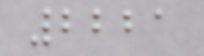2221
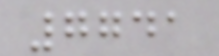7741
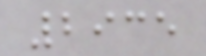2935
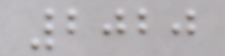2020
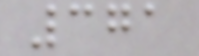371
